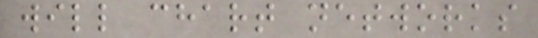will chart networks
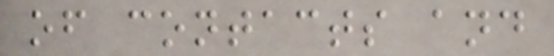of contacts and
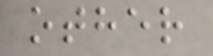other
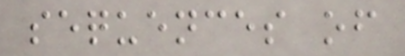sequences of
